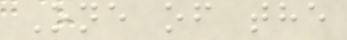One of the
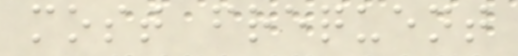most frequent
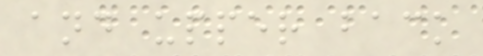and upper back
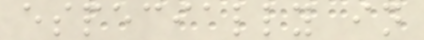especially in
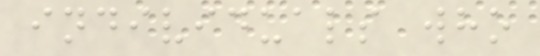individuals who
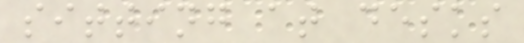sitting at desks
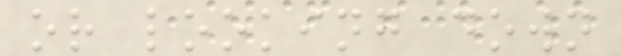or looking down
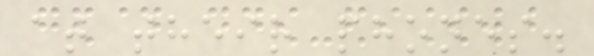at their phones.
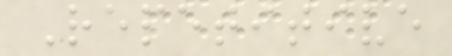Repetitive
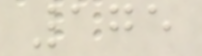175
